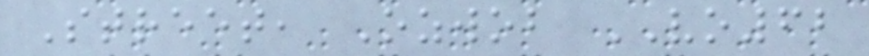Street, Ozwob VO62
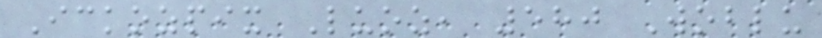Ickozpix Luoz, 580 Woblu
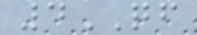4QF
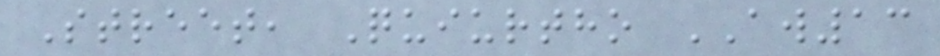Street, Quiurtho AW13
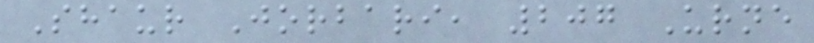Shaur Jorbari, 207 Urne
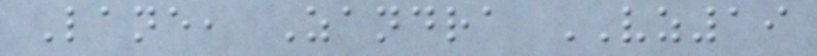Lane, Zandra VZ19
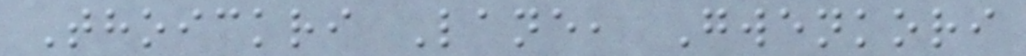Thoickri Lane, Gwenkori
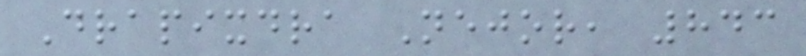Drapixdra Nejor, 843
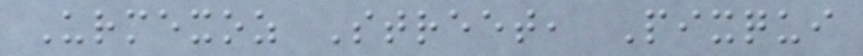Urmexoz Street, Pixqui
